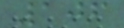106
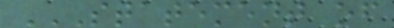STATEMENT OF
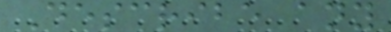Describe any
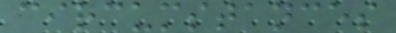circumstances
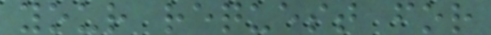your request for
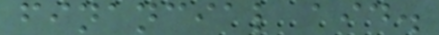financial aid.
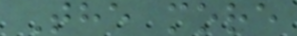The more
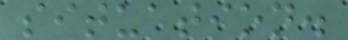situation.
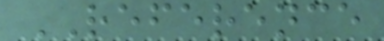REFERENCE
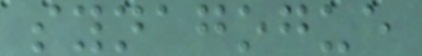synagogue
